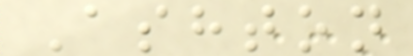Ashton
